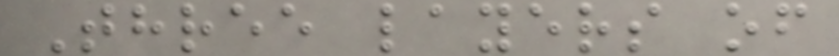Three layers of
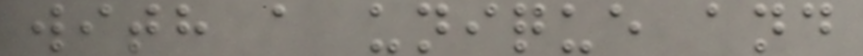with a unique and
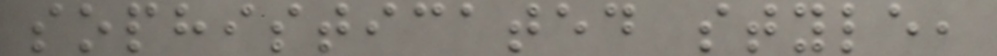sophisticated style,
